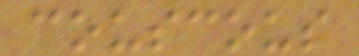couscous
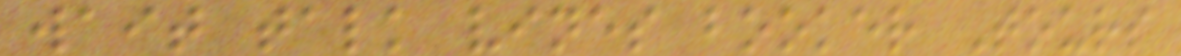wait talk vines booker Tours
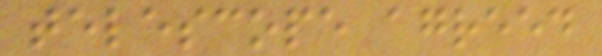telescope agreed
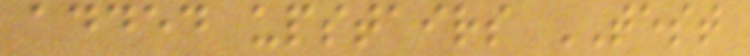added upstairs TEST
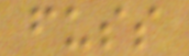fuss
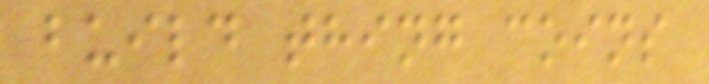build thing coins
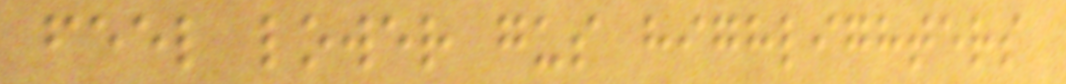feel lower gus highlighters
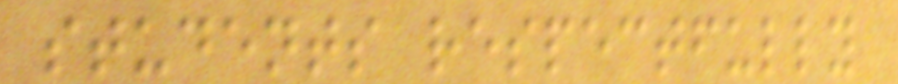students respectfully
